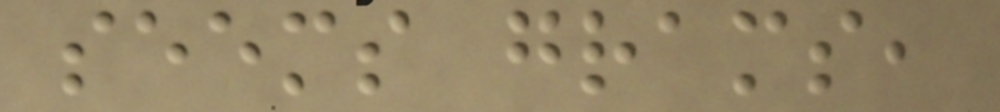seems grams,
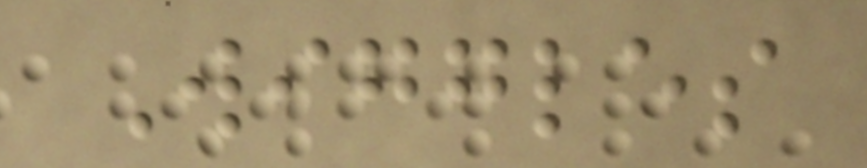Wiggles
